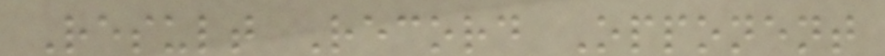Result Record Opponent
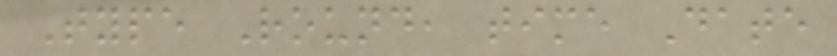Type Round, time Date
